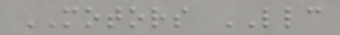MOTORS LLC
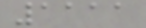1111
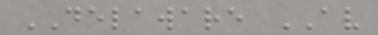DELAWARE AV
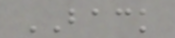BACK
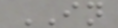IN
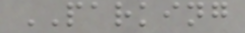PARKING
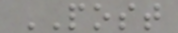POST
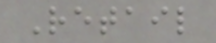Retail
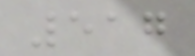517
